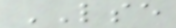LSE
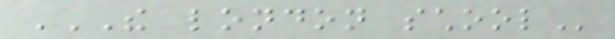THE LONDON SCHOOL
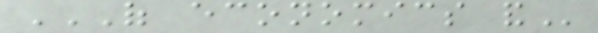OF ECONOMICS AND
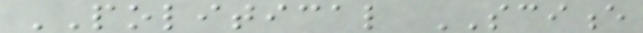POLITICAL SCIENCE
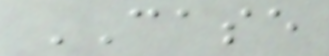CASE
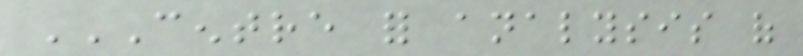CENTRE FOR ANALYSIS OF
